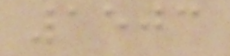1503
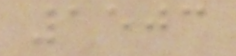1503
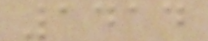1414
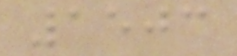1503
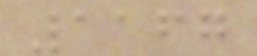1167
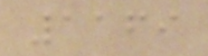1169
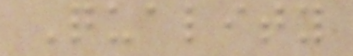Quality
